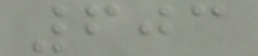603
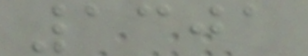1301
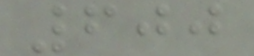600
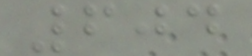604
